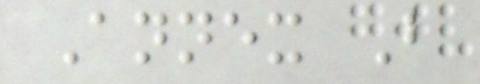Annex B
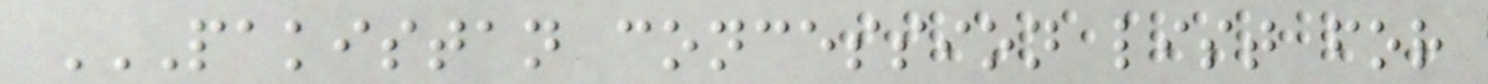PAKISTAN CONCESSION LIST FOR
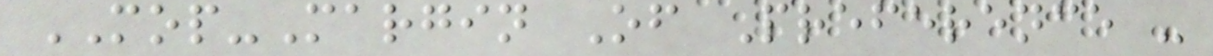MOP-Margin Of Preference -
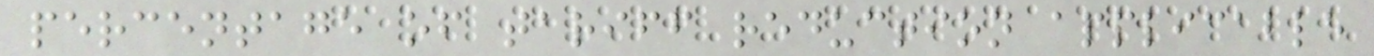percentage of tariff reduction applicable
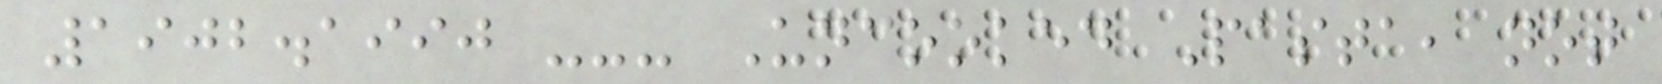1902.1990 --- Uncooked Pasta, not
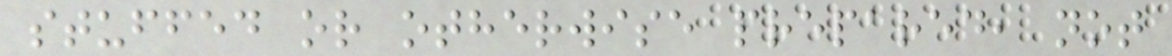stuffed or otherwise prepared, not
